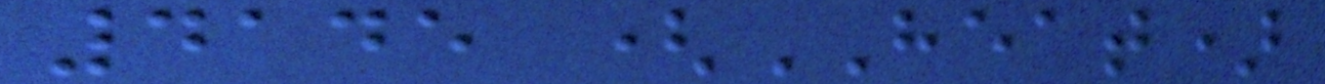4145 (HEAT)
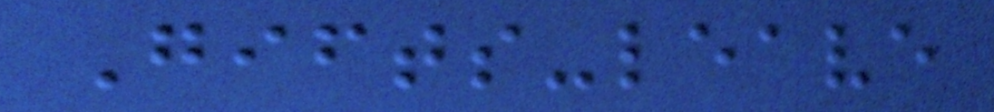Gifts-leave
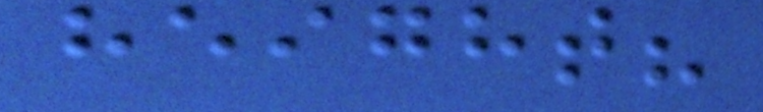height?
